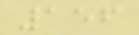156
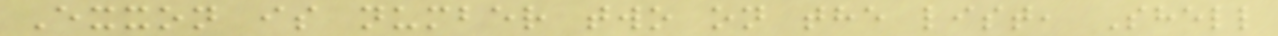Exxon is number two on the list, Shell
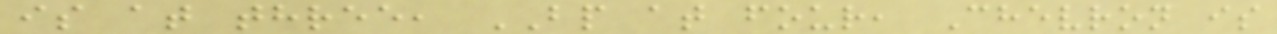is at three, BP at four, Chevron is
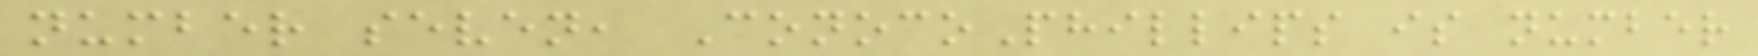number seven, ConocoPhillips is number
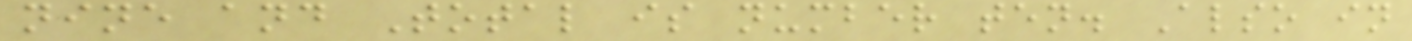nine and Total is number ten. Also in
